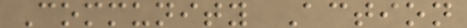Community Action
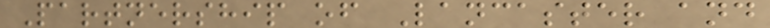Partnership of Lancaster and
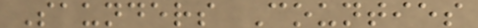Saunders Counties
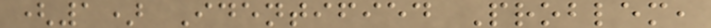(1) Identified Problem,
